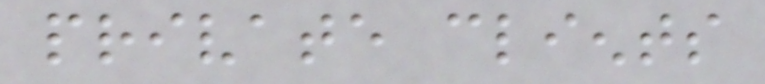private clients
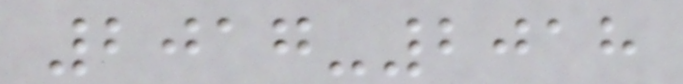2017-2018
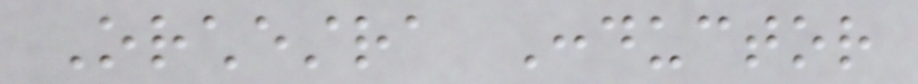Orchestra Conductor
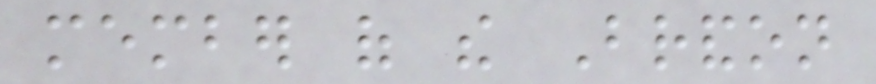member of the Brandon
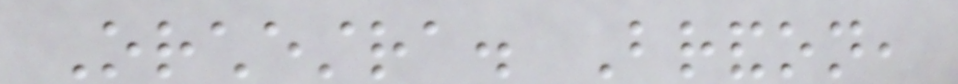Orchestra. Brandon,
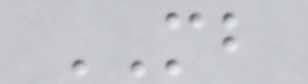MB
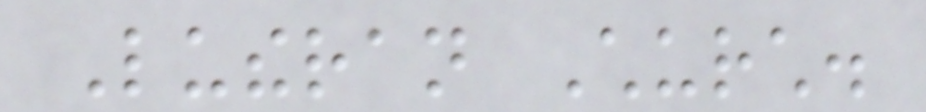Lutheran Church.
